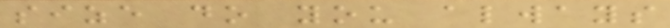size do you always
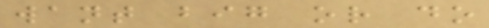want big or do
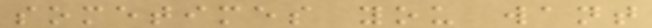sometimes you want
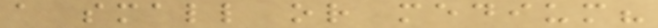a small or medium?
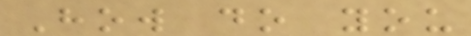How do you
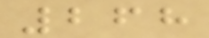268
